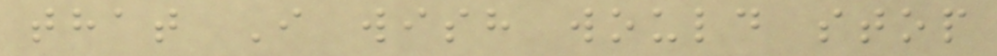that I wish would stop
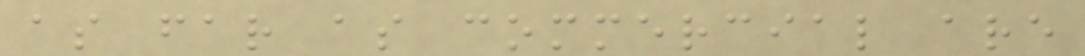as far as commercial are
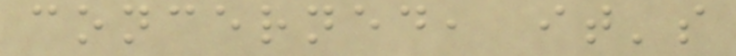concerned, it's
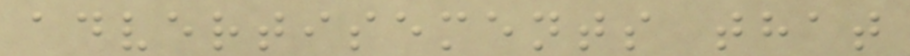advertisements that
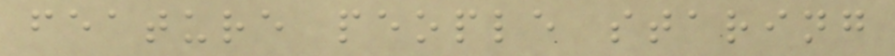feature people staring
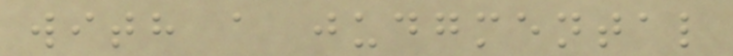with a judgmental
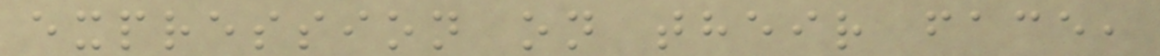expression on their face,
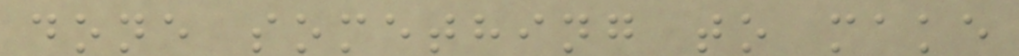done something to make
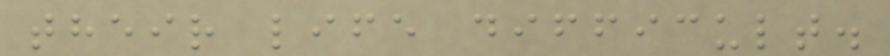their life difficult.
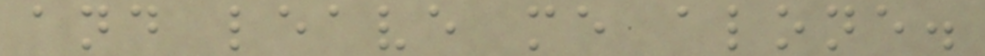and leave me alone.
